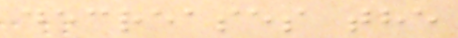decreases the
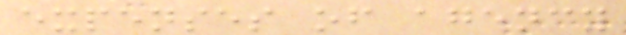expenses of agency
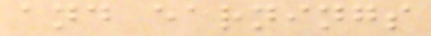and earnings
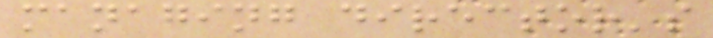managing director's
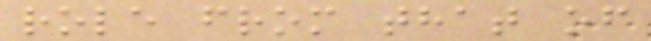role from that of
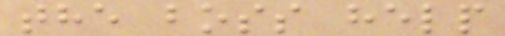the boss help
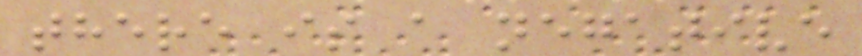there is a negative
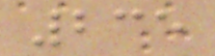235
